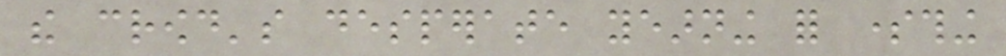the crowd's desperate yearning for something
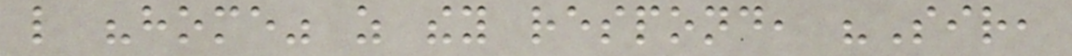like "home" as they respond, "Sir,
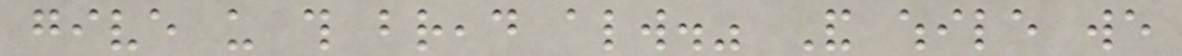give us this bread always." And while we
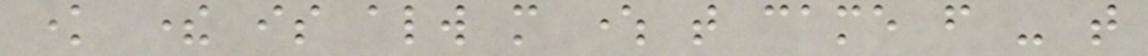know there is always more where that came from - that
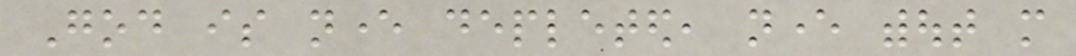God is never depleted, never without more
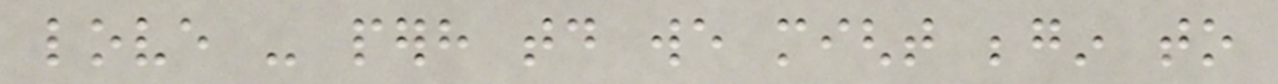love - perhaps today we might begin to
